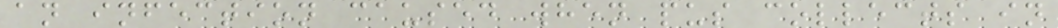an infection caused when pus collects in
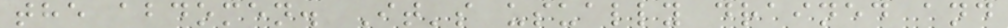the abdomen. It's usually drained and
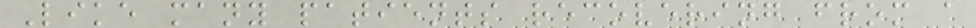Like many patients recovering from a
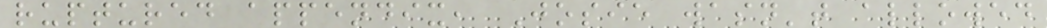ruptured appendix, Josie wasn't allowed
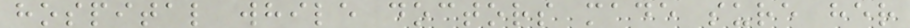hospital while doctors made sure her
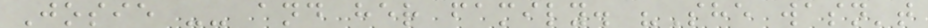Josie -- and her family. "She wasn't
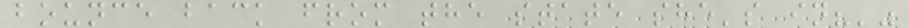bounce back from the state she's in?'"
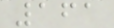161
